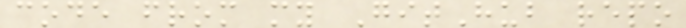code from my GitHub repo
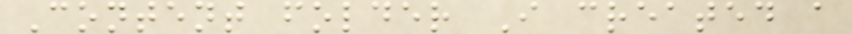Content folder I created a
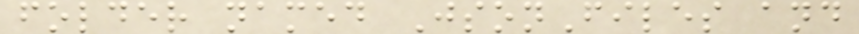folder named JsonFiles and
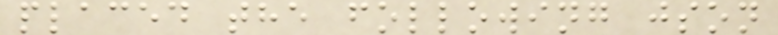placed the following json
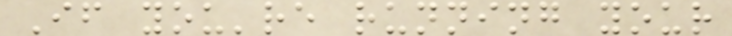If you're running your
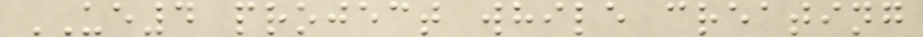UE4 project while creating
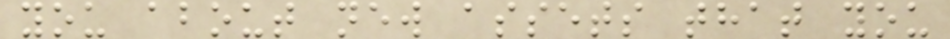you about new assets that you
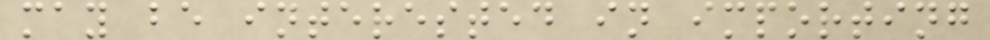may be interested in importing
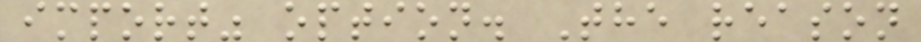import" option. The reason
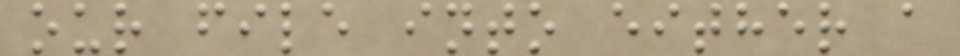our file into either a
